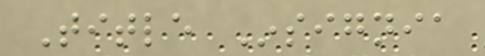Title Insignia
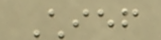Chief
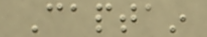Captain
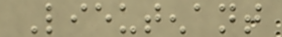Lieutenant
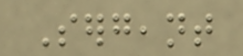Sergeant
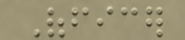Officer
